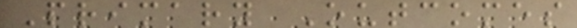Primary Outcomes
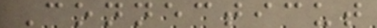Connecticut
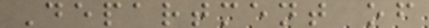Department of
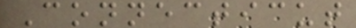Connecticut
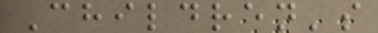Children's
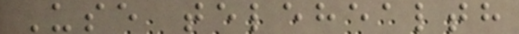Use telehealth
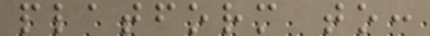platform to:
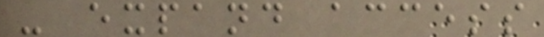- expand access
